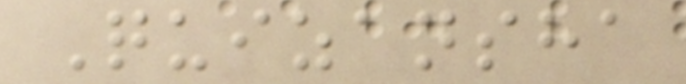Quizansha
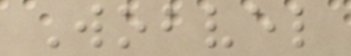Wobvel
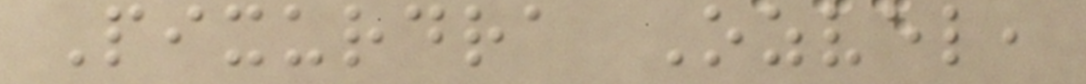Pixurdra Ozvel,
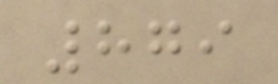879
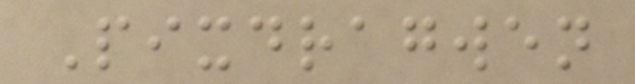Pixdragwen
